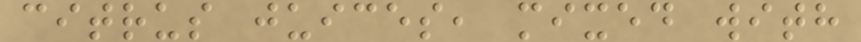citrus juices, mixed with
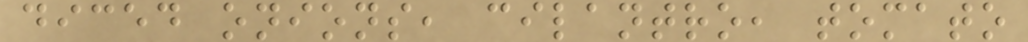diced onions, cilantro, tomato
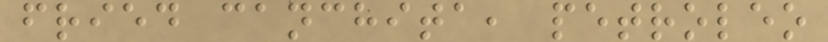fried canchita, petroleo
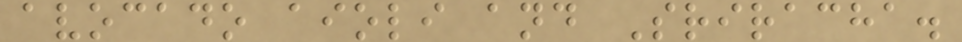avocado aioli and Sriracha.
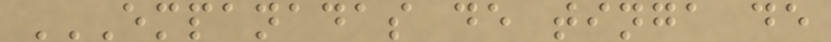EMPANADAS DE TINGA DE
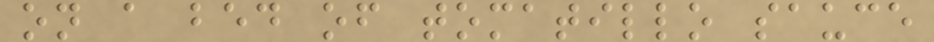on a bed of tomatillo sauce
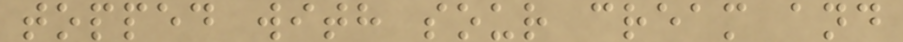topped with sour cream and
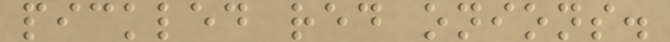pickled red onions.
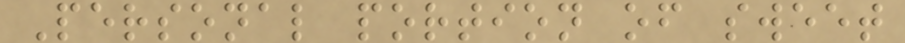Personal portion of sweet
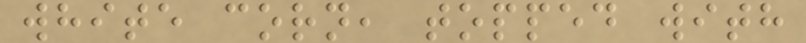white corn, topped with
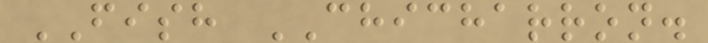FISH CHICHARRON.
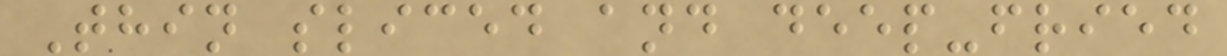Thin sliced and deep-fried
